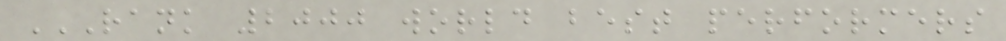RANK 2000 WORLD BEST PERFORMERS
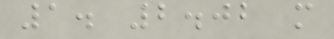1. 2.02 m
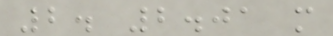2. 2.01 m
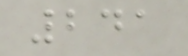241
